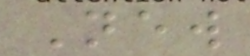New
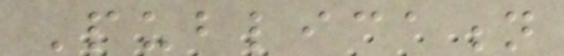Publication
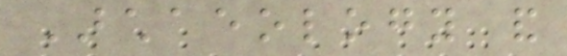Archaeology and
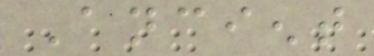Ancient
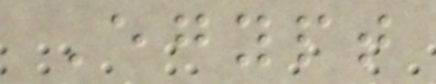Egypt
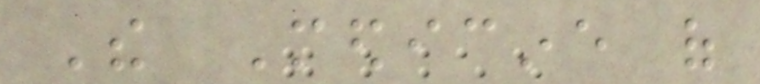The Medicine of
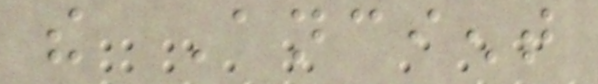the Ancient
